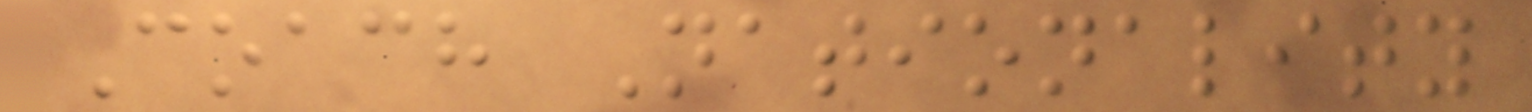Coach Nationality
